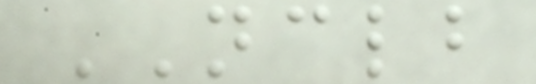NCLB
